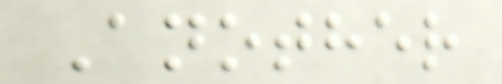Another
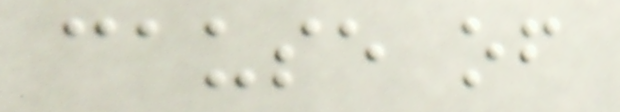cause of
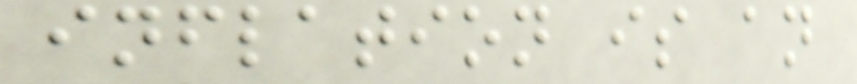inflation is an
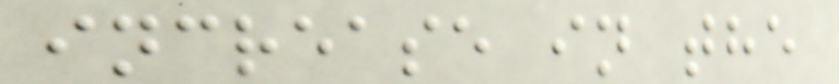increase in the
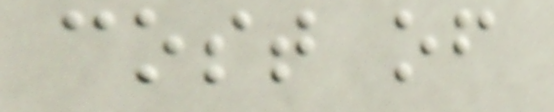cost of
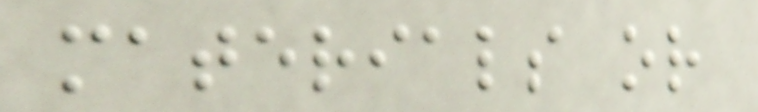materials or
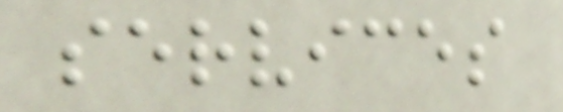services
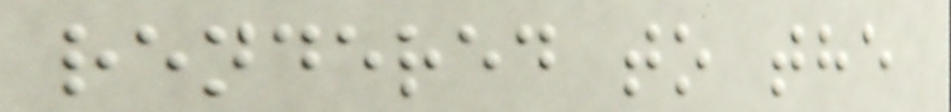rendered to the
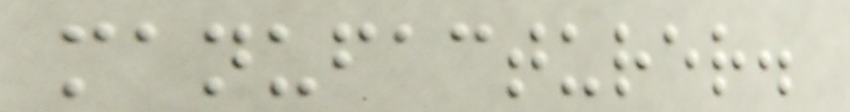manufacturer.
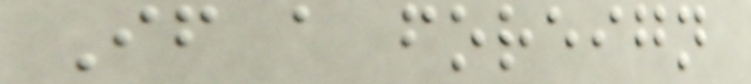If a foreign
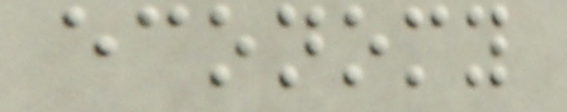economy
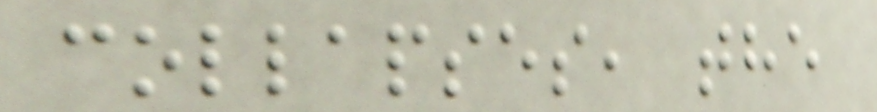collapses, the
